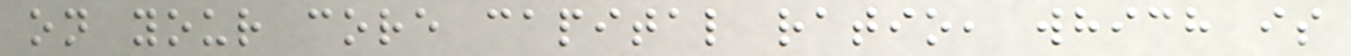on your core capital ratio, which is
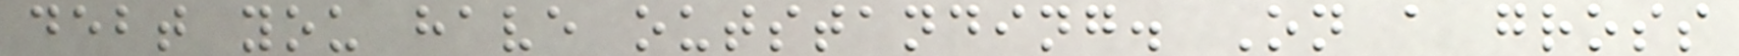debt you have outstanding. On a gross
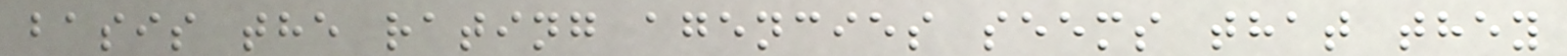basis the rating agencies seems that they
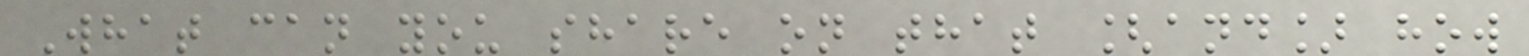What can you share on that [and] how
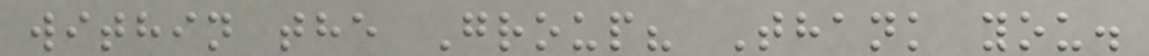within the Group? Thank you.
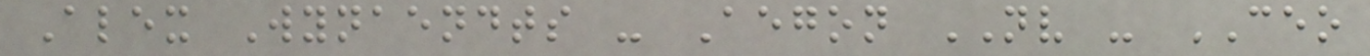Alex Wynaendts - Aegon NV - CEO
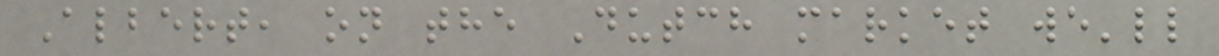Albert, on the Dutch market we'll
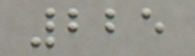225
